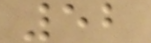52
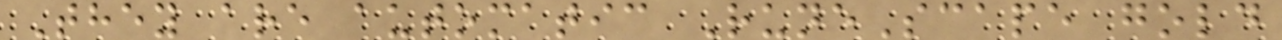They are automatic RuneScape gold
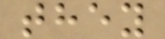they
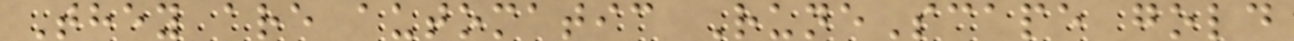They are automatic RuneScape gold
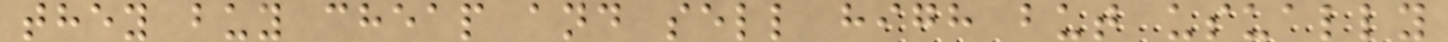they buy cheap and sell high but usually
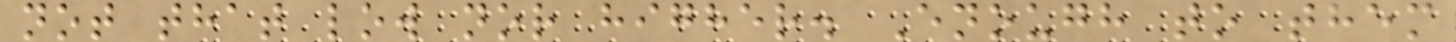not that low nor higher. Enough to them
